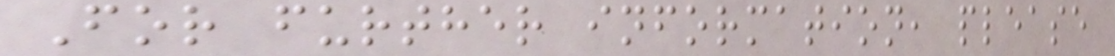For further information, please
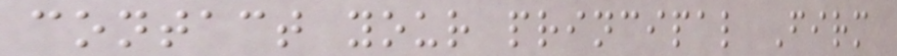contact your principal Firm
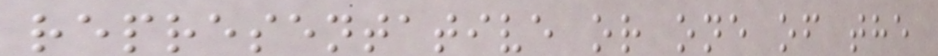representative or one of the
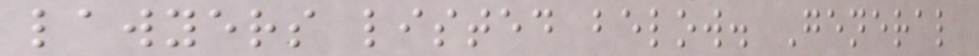lawyers listed below. General
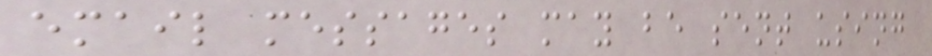email messages may be sent using
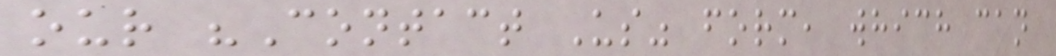our "Contact Us" form, which can
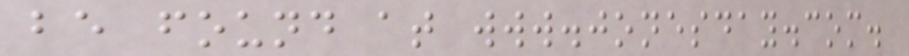be found at www.jonesday.com.
